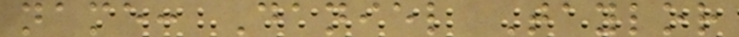name: Daniel Taylor
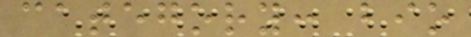category: bio
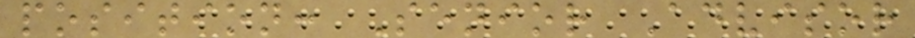position: Senior Advisor
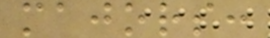majors:
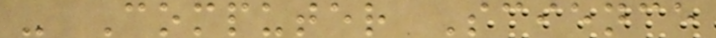- Computer Science
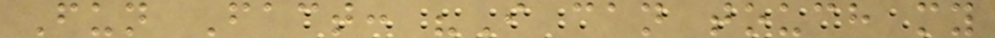Fun Fact: "I can touch my
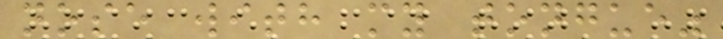nose with my tongue"
